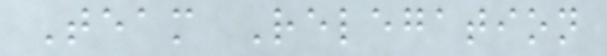Team Relegation
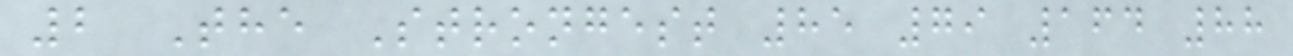2 The Strongest 85 79 164 88
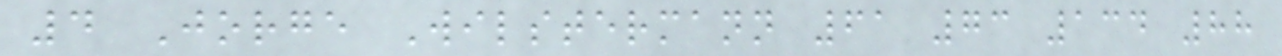4 Jorge Wilstermann 61 73 134 88
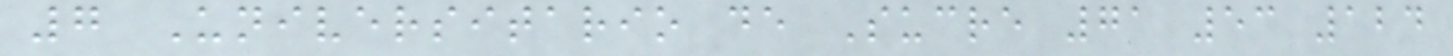7 Universitario de Sucre 71 53 124
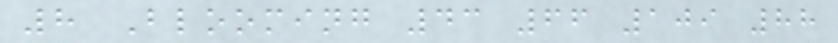8 Blooming 43 66 109 88
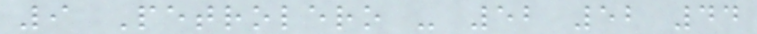9 Petrolero - 52 52 44
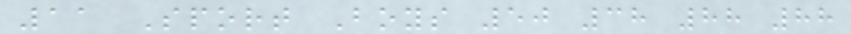11 Sport Boys 50 38 88 88
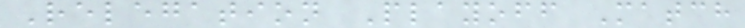Relegation Playoff Match
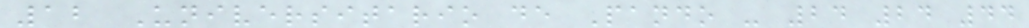12 Universitario de Pando - 24 24 44
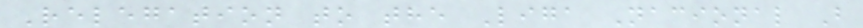Relegation to the Liga Nacional B
